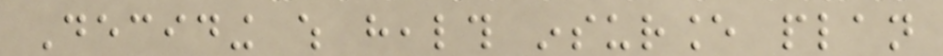Deciding which health insurance plan
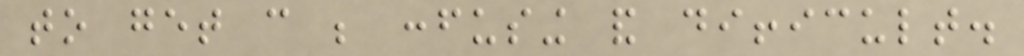to get can be confusing and difficult.
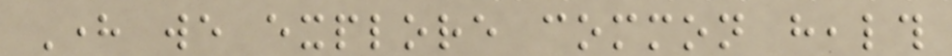Here we explore common health
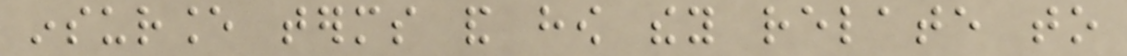insurance terms and how they relate to
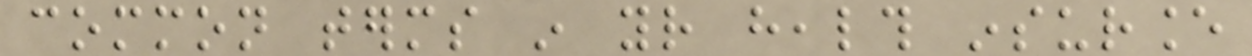common terms in your health insurance
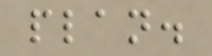plan.
